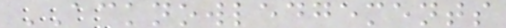ACKNOWLEDGEMENTS
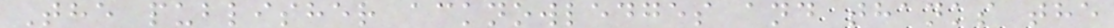The publisher acknowledges and thanks the
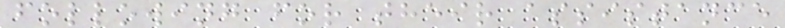following for their assistance
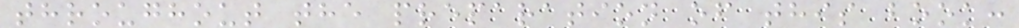throughout the preparation of this book:
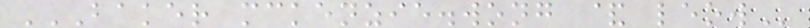BAKER MCKENZIE.WONG & LEOW
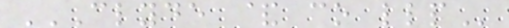CLYDE & CO LLP
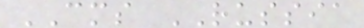CMS RUSSIA
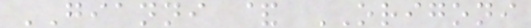GIANNI & ORIGONI
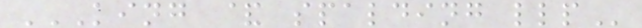KING & SPALDING LLP
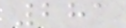281
